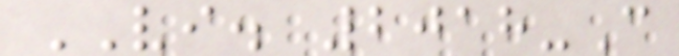VI. 2018-C
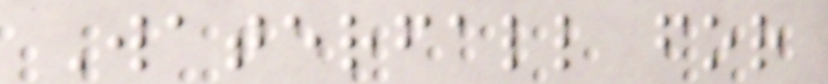Waterfall for
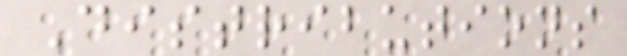Distributions
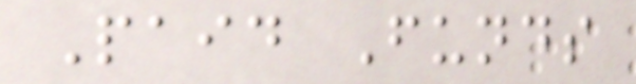Paid Funds
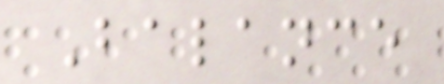Balance
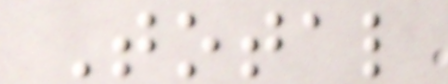Total
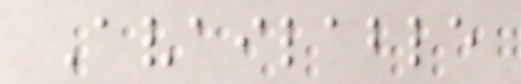Available
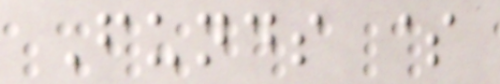Funds $
